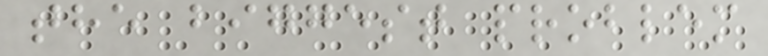the biggest problem
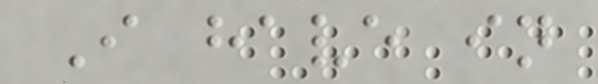I have in
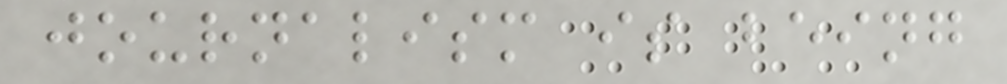journalism is being
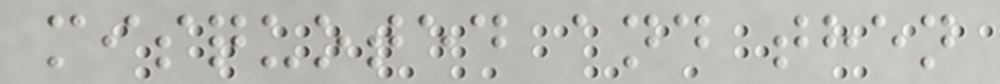misquoted and then
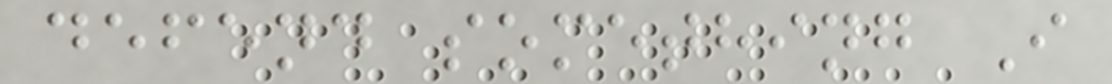defend something I
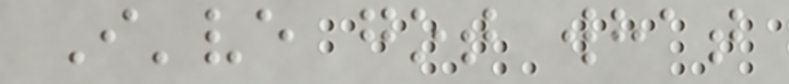I've got what
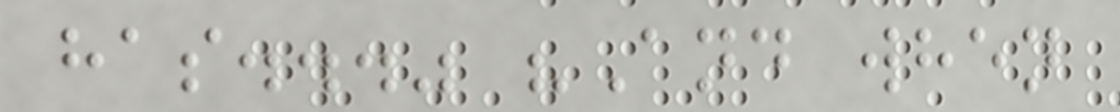has..." "And when
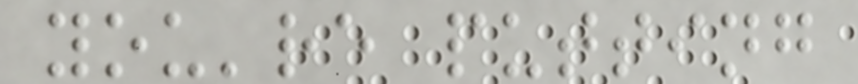you're putting
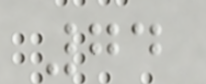74
